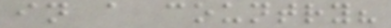in a country?
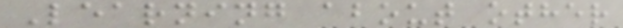Learning about other
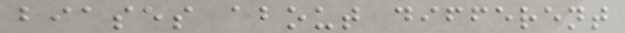biases about different
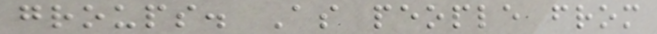groups. As people from
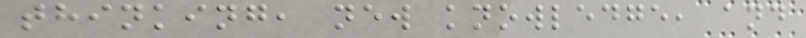thinking, new knowledge, and
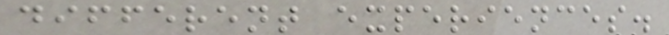different experiences.
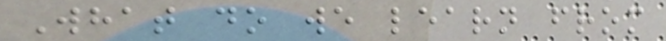What do we learn from
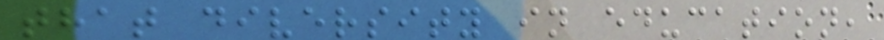that diversity in education,
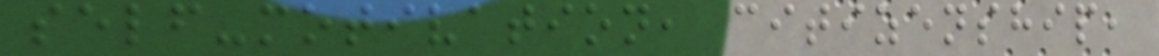self-motivation, citizenship,
